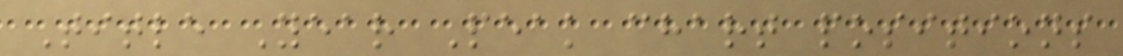Title Year Peak chart positions
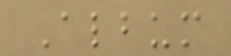Album
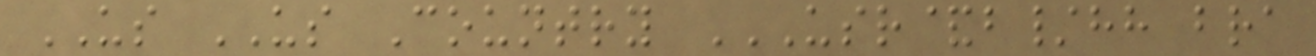US US Country USR&B/HH BRA
